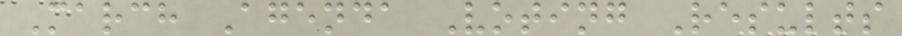March Agenda Voting Results
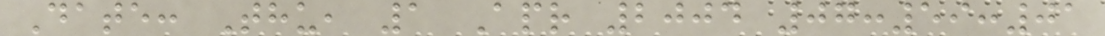Date: Thu, 1 Apr 2004 07:59:01
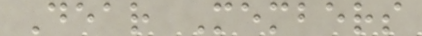Dear Members
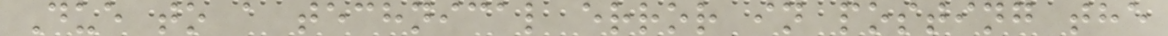Due to a technical error in posting the
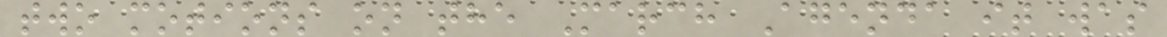two motions on the March Agenda it was
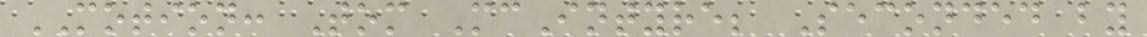MOTION: Tom McIntyre; Seconded by
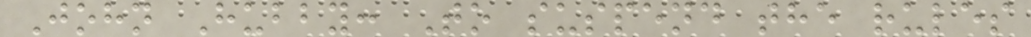John Hubby: To suspend the rules
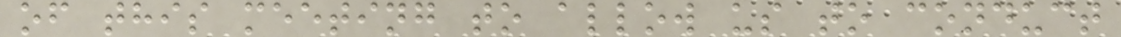of this meeting to allow us to conduct
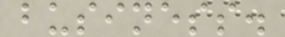business.
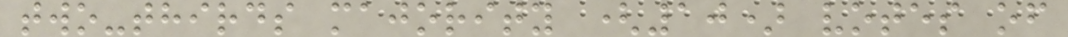two-thirds majority (10) votes of
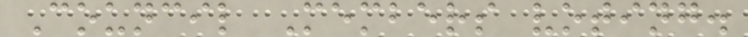Council Members voting.
